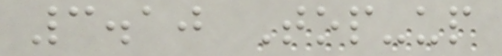3.10 Top-up
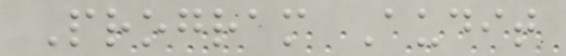Program Audit
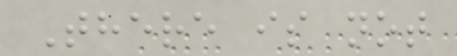There is not
